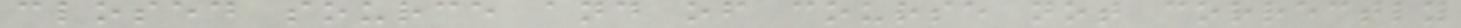closed source and of course not correctly
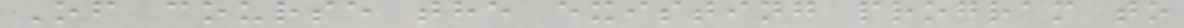Of course the existing program to
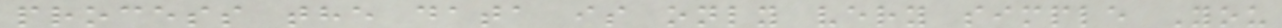process the data is only very simple You
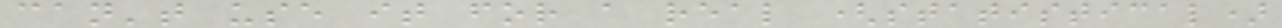can't use it for a real (statistical)
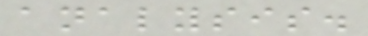analysis.
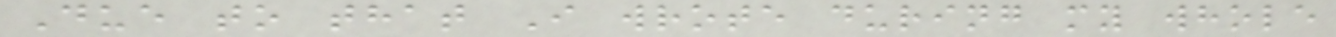Due to that I wrote during my whole
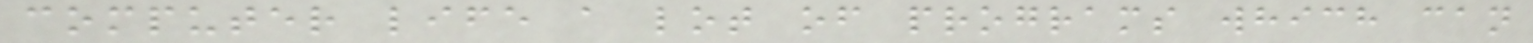computer life a lot of programs which can
